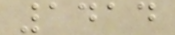1414
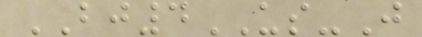BJ4US-J
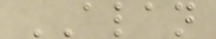ALAN
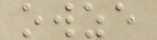owze
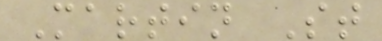Martin St
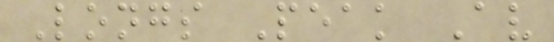Longs Peak Av
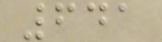641
